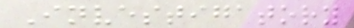Investigatory
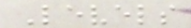Levels
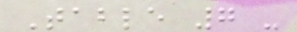Table 7 -
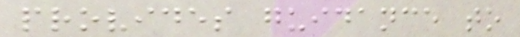provides guidance to
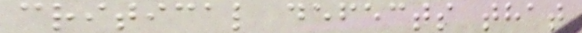critical defects that
